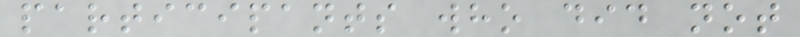participants who did not
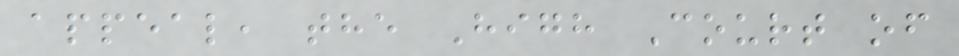appeal, the High Court of
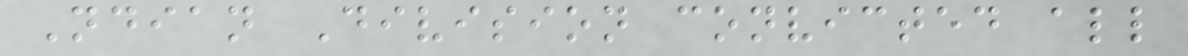Ndian Division convicted all
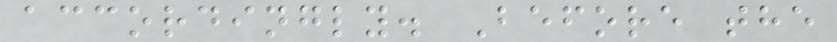accordingly. Before the
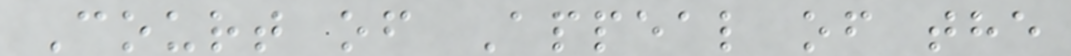Court of Appeal of the
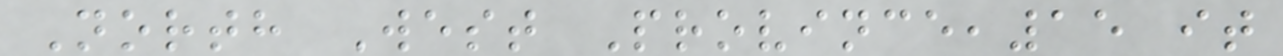North West Province,15 it
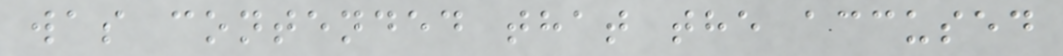was contended that the accused
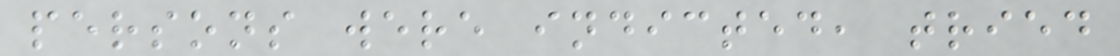persons were indicted, tried
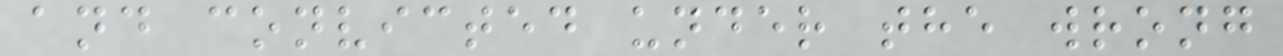and convicted under the wrong
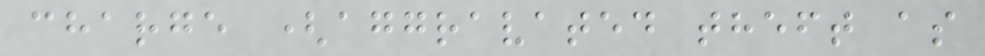charge (aggravated theft as
